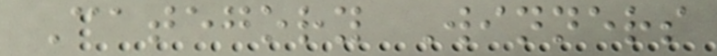Category Winners
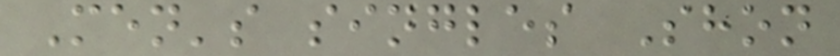Men's singles Shon
